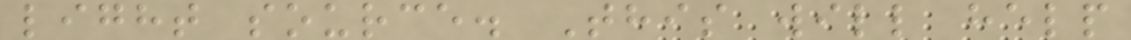light source. This will help
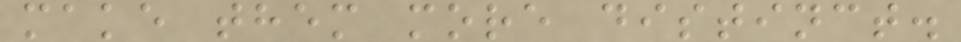make them more distinct.
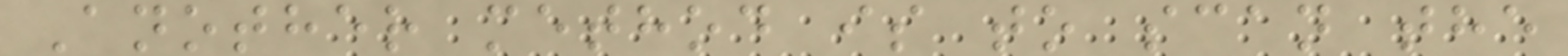Another method is to scan the
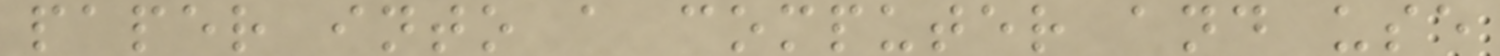paper into a computer and use
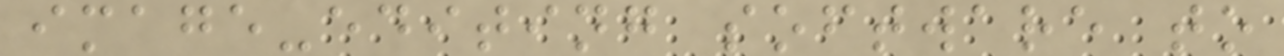image-editing software to
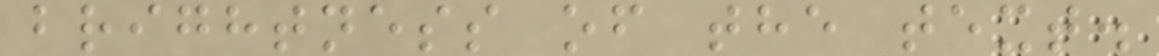brightness of the text.
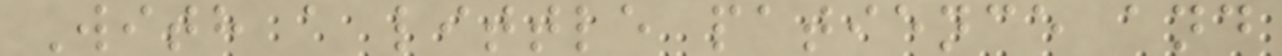With a little patience and
